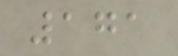171
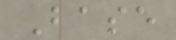Base
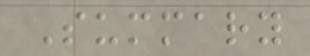Summary
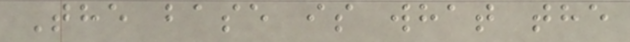The base is what the
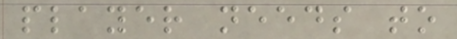player needs to
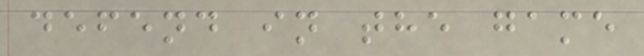defend in the game
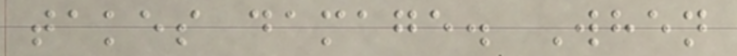takes damage. When
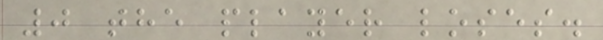0 the player loses.
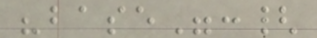"base":{
